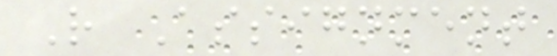R Assignment
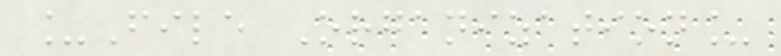_File Organization_
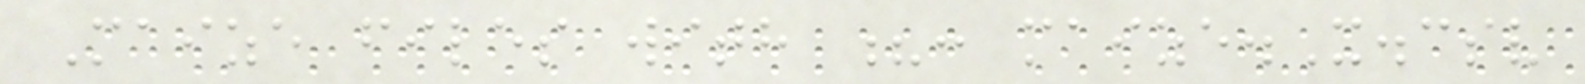Maize files with ?: maize.X.csv
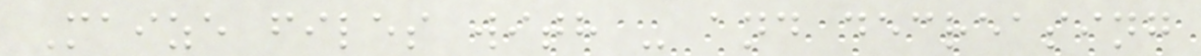Maize files with - and decreasing
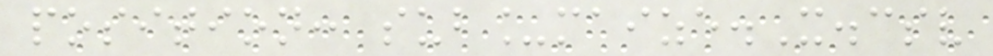position: sub_maize.X.csv
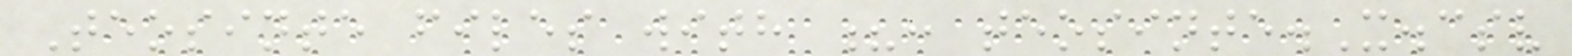Teosinte files with ?: teosinte.X.csv
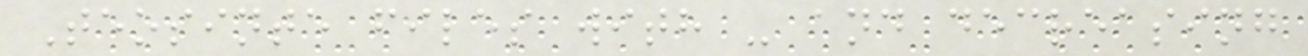Teosinte files with - and decreasing
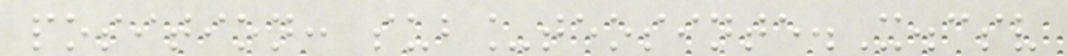position: sub_teosinte.X.csv
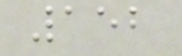152
